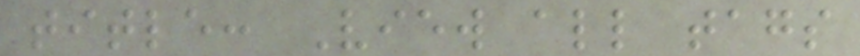title: View all tags
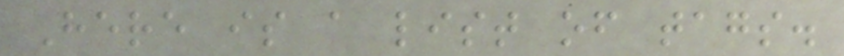Here is a list of tags.
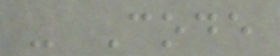- Code
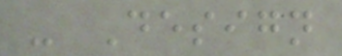- Design
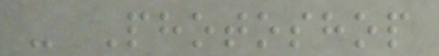- Photoshop
